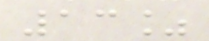13%
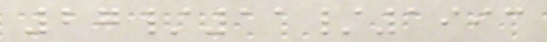27/11/1993
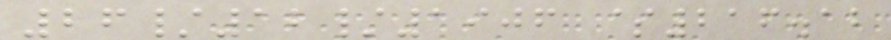26/12/1906 $216.12
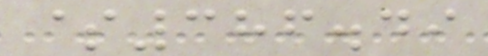$386.49
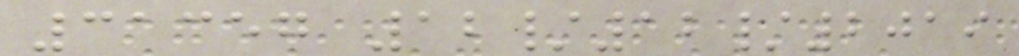31357 12/12/2019
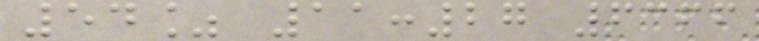54% 11:27 6366
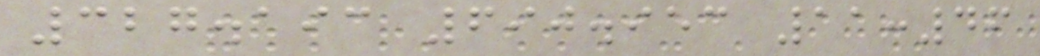327.193 690.953 11:46
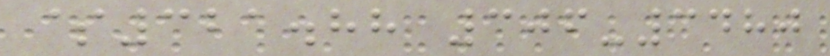$321.88 306-3480
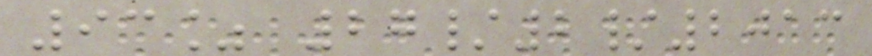93% 27/2/2013
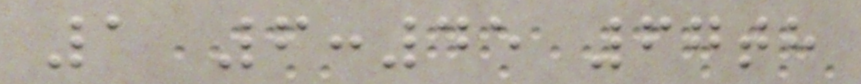1 6:45 67th
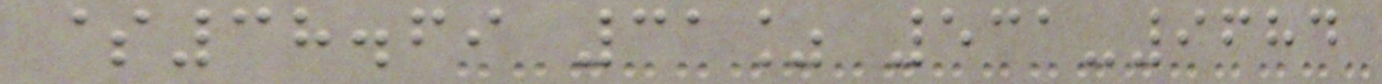$38.69 31% 531-9684
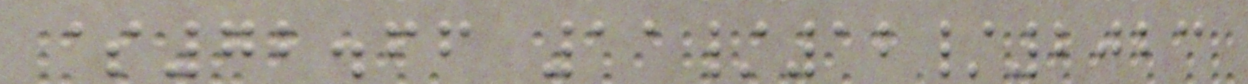$72.66 11/12/2023
